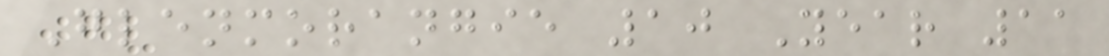Glenmorangie 10 Year 11
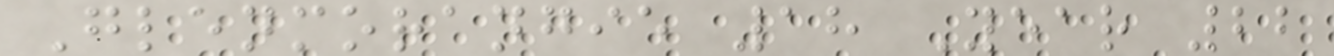Glenmorangie 18 Year 22
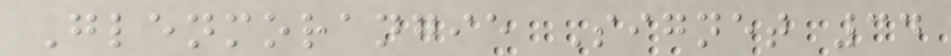Glenmorangie Signet 34
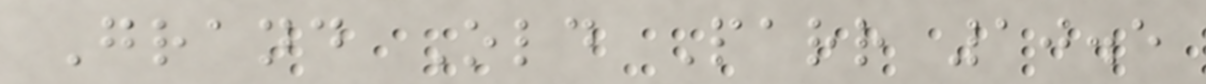Grand Old Parr 10.5
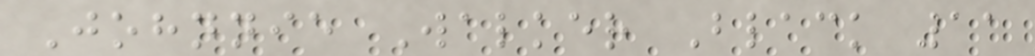Johnnie Walker Black 11
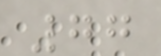77
